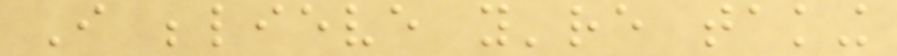I believe you're taking
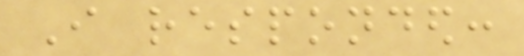I responded:
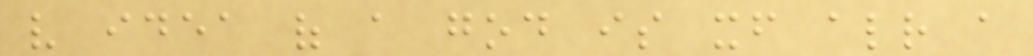very idea of a god is itself already a
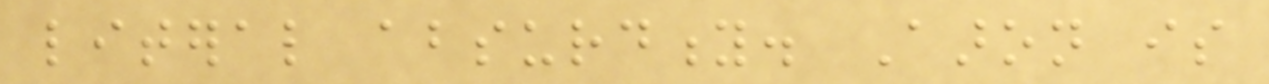literal absurdity. Aaron is
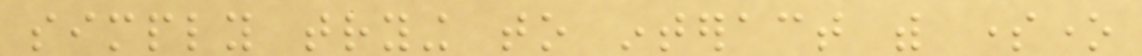simply trying to interact with someone
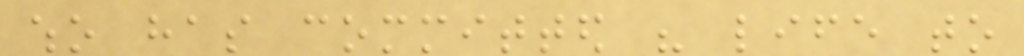who has committed his life to
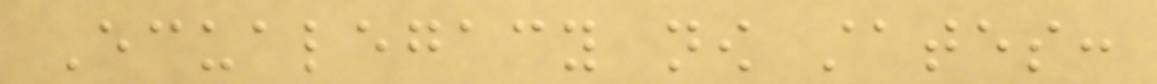Ecualegacy now states:
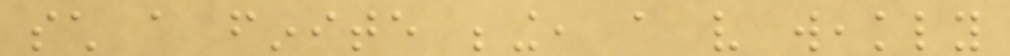such a finite being, a very weakly
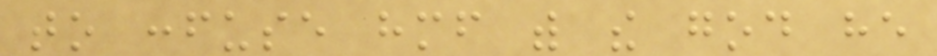to confuse himself with the god he
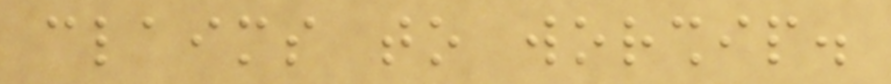claims to worship.
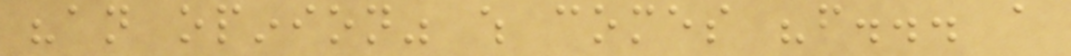"an opinion" which comes "from... a
